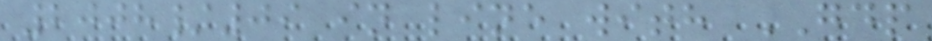2008/09 in line with GDP
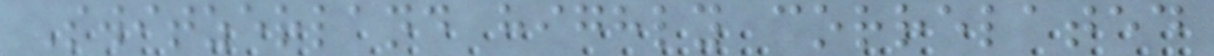Switzerland highly correlated
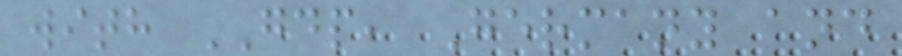with GDP, Germany and
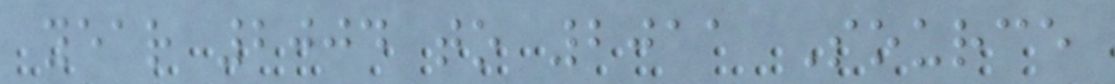year 2004 to 2011 Source
